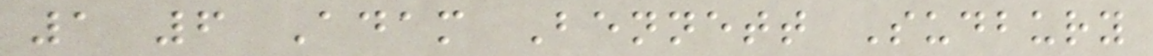1 6 Adam Bennett Sudbury
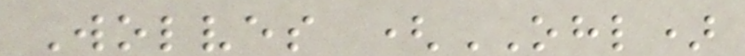Wolves (OHL)
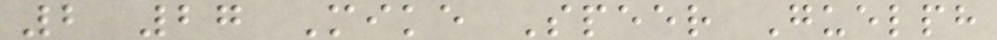2 27 Mike Speer Guelph
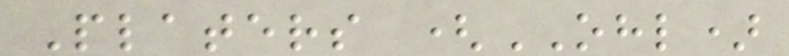Platers (OHL)
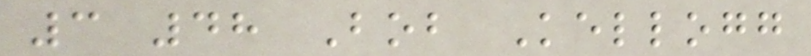3 48 Bob Kellogg
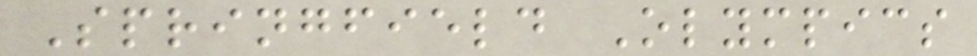Springfield Olympics
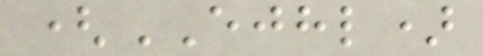(EJHL)
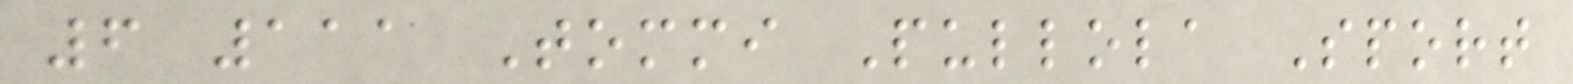6 111 Tommi Pullola Sport
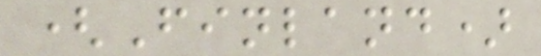(Finland)
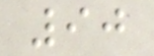90
